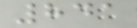841
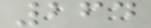264
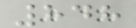848
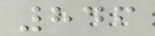846
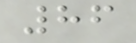86
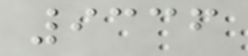9336
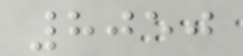8050
